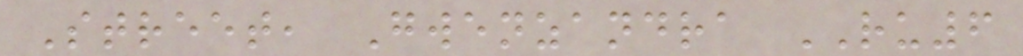Street, Gwenzandra RU6
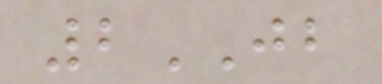2JB
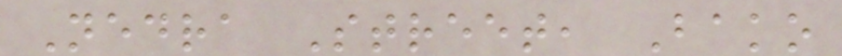Nedra Street, Bako
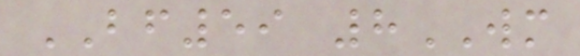BF59 8WM
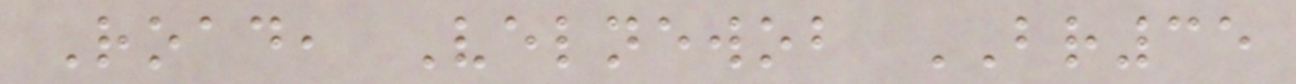Road, Velnewob BR35
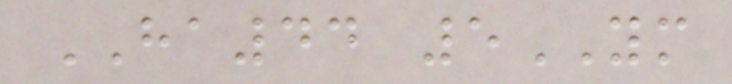HA44 5YM
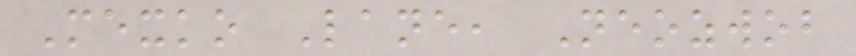Mexko Lane, Neozwob
